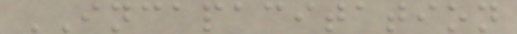INCAPACITATION
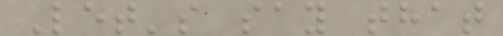Let's say that
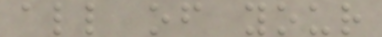all of your
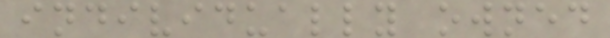individually owned
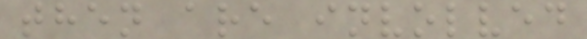then are involved
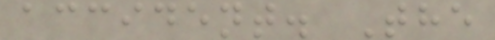accident. The
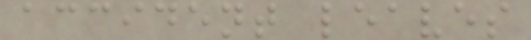accident leaves
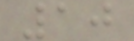10
